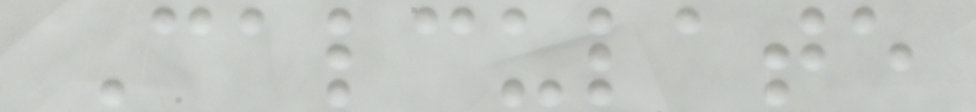Calculate
